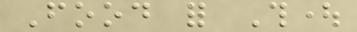Food for Thought
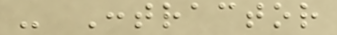- Contractor
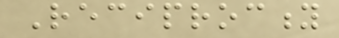Reciprocity
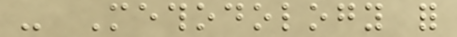- Methodology for
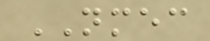NMEC
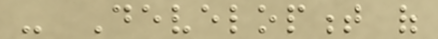- Development of
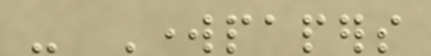- Workpapers
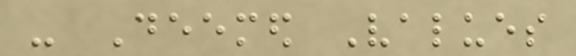- Deemed Values
